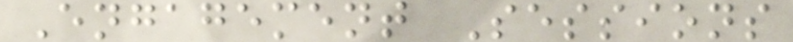Engagement Sessions
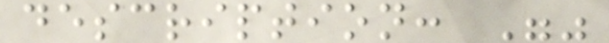description: ""
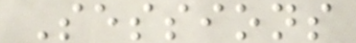Sessions
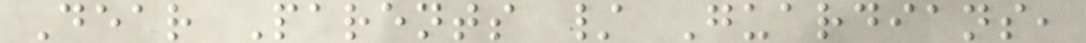Dear Parents / Guardians,
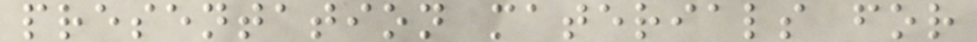presentation materials for
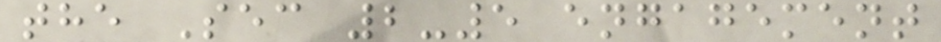the Sec 2-5 engagement
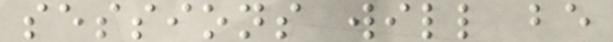sessions will be
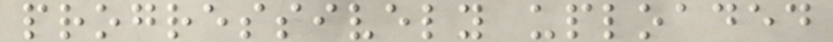progressively uploaded
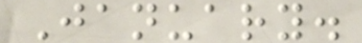January.
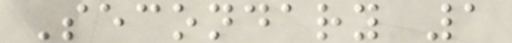Secondary 1
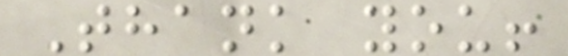Thank you!
